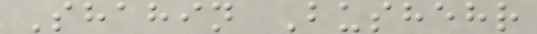Shahin Bushehr
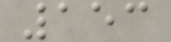153
